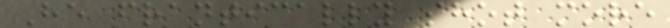He frantically shot more
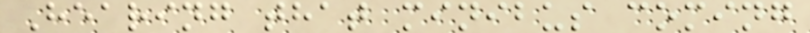Hearing that minibus coming
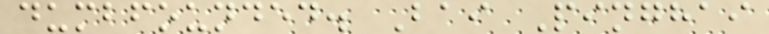dumbfounded. Bai Pinghai
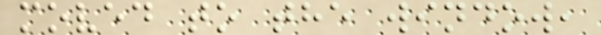moved to the window,
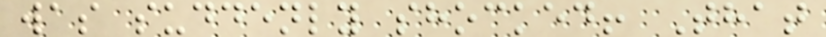was suddenly shocked! That
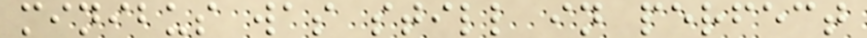minibus was still in perfect
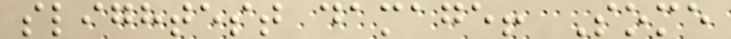slightest damage! Some
